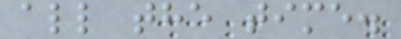all the time.
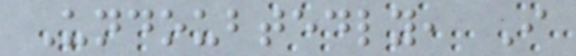Undoubtedly, I
